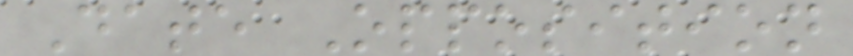Date Opposition
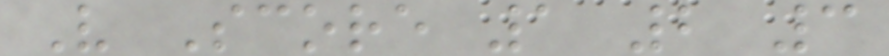V Score 1 2 3
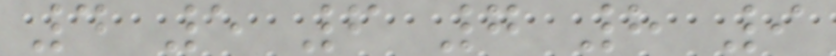4 5 6 7 8 9
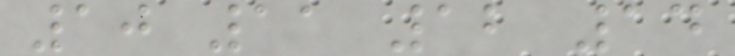10 11 12 14
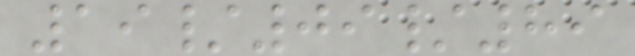19/09/89
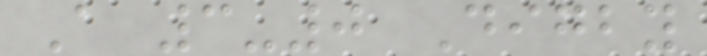A 3-0 Digby
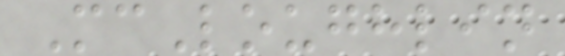McLoughlin
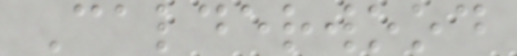Calderwood
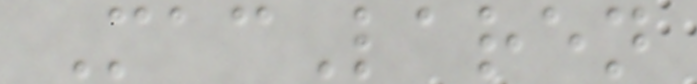MacLaren
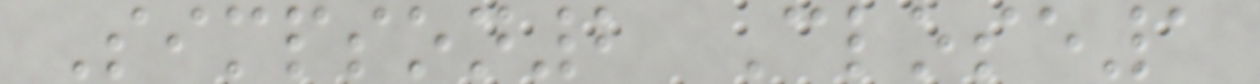Simpson2 Close1
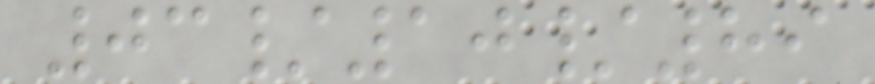03/10/89
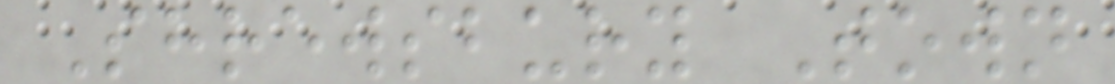Shrewsbury Town
